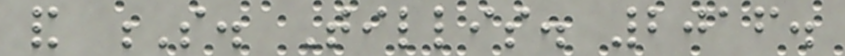and S. Tillis. 2016.
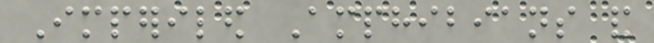Imperiled Amphibians and
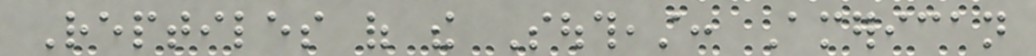Reptiles of the Southeast: American
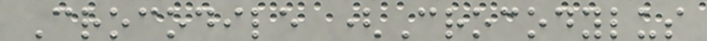Crocodile (Crocodylus
